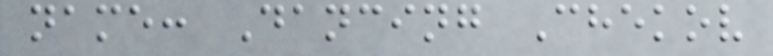name: Dancing Chekov
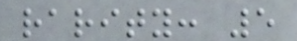rarity: 5
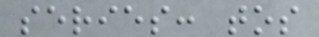series: tos
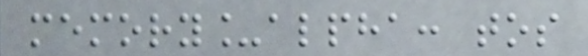memory_alpha: tos
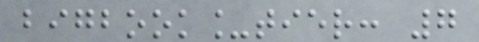bigbook_tier: 7
